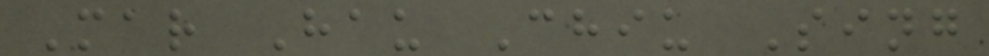Mar Hau Chiu Sing
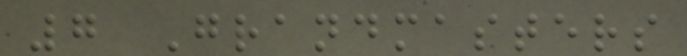7 Grandmasters
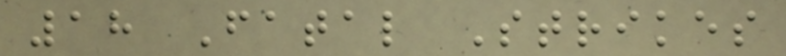18 Fatal Strikes
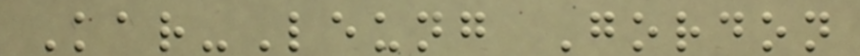Kar-Leung Gordon
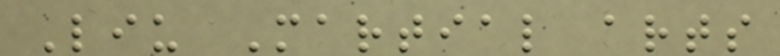Liu Martial arts
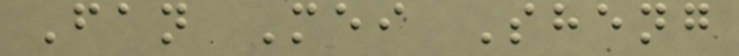Fan Mei Sheng
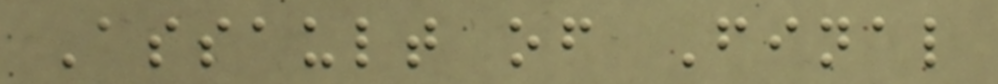Assault of Final
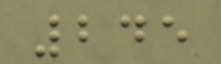245
